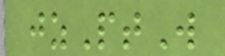jzPtW
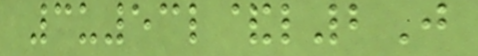3u53l&l2J
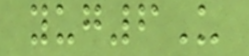yug6U
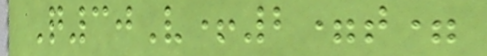Q30V+2=t=
